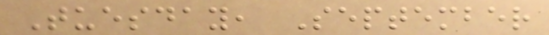Tuesday, September
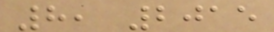8, 2015
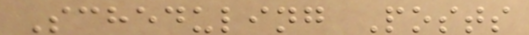Scheduling Posts
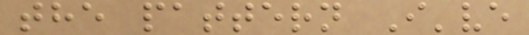the pattern I've
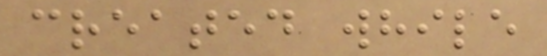created while
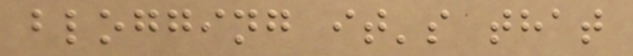blogging it's that
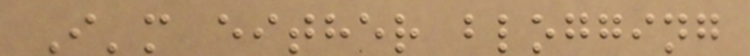I'm either blogging
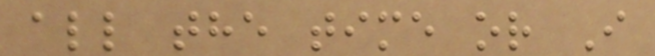all the time or I
